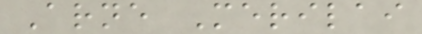Arne Merilai
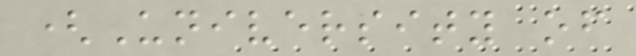(University of
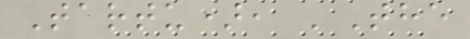Tartu), 'The
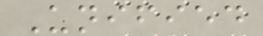Unified
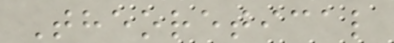Theoretical
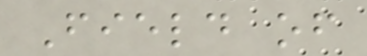Field of
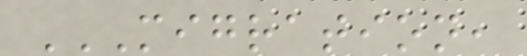MIGRATION,
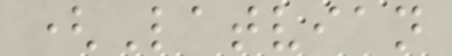(Latvian
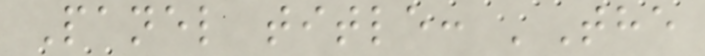Panel title: 'The
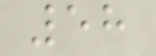58
